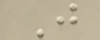J
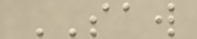SAW
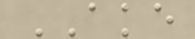AKE
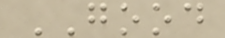GOOD
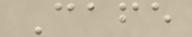Cafe
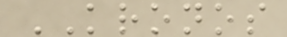KRONOS
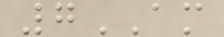7AM
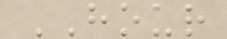HOUR
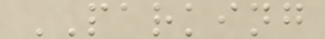PARKING
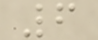6
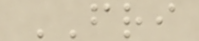FRI
